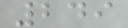249
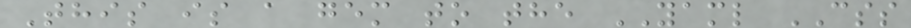This is a gem to the YAML CSS
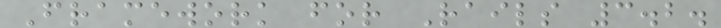Framework for Rails 3.2.
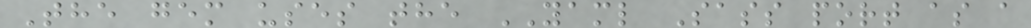The gem uses the YAML Sass port as a
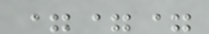===
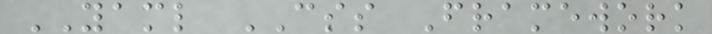YAML CSS Framework
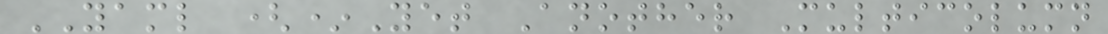YAML (*Yet Another Multicolumn
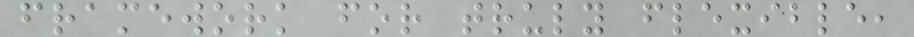framework for truly flexible,
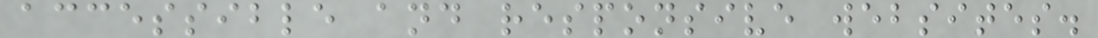accessible and responsive websites.
